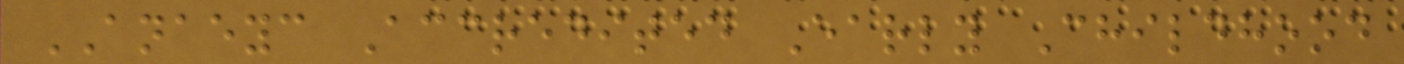ANAEYC Accredited Early Childhood
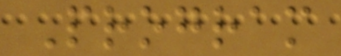Program
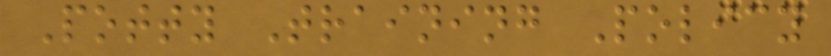Potty Training Policy
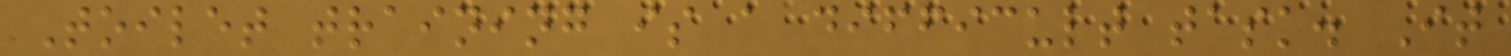Toilet training is a difficult task. It
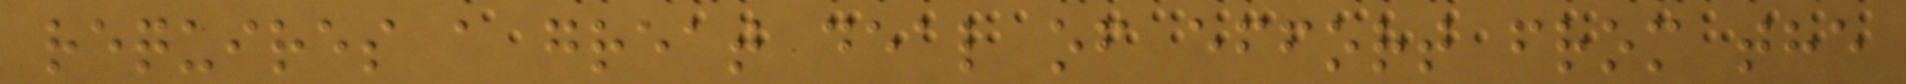requires a great deal of effort from the
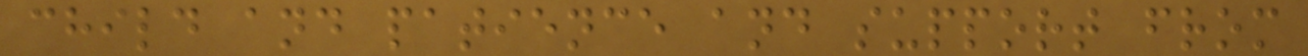child and patience and support from
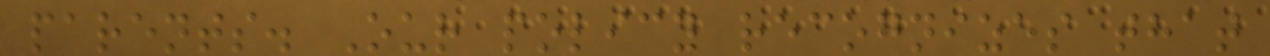parents. Our policy recognizes that
